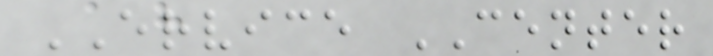ERVICE CENTER
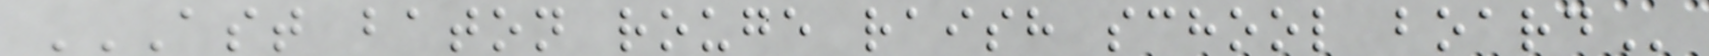AST BATON ROUGE RAISH SCHOOL BOARD
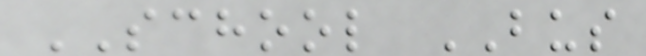SCHOOL BUS
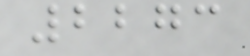2273
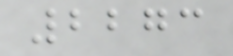2273
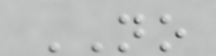NO
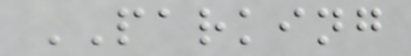PARKING
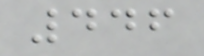446
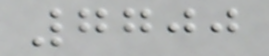7700
